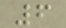6
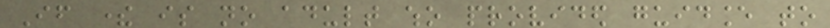If there is no adult who provided guidance to
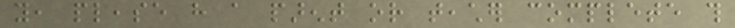you, please have a parent or teacher complete this
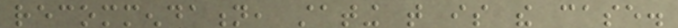recommendation, stating that is the case.
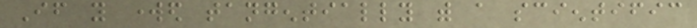If you worked tangentially with a scientific
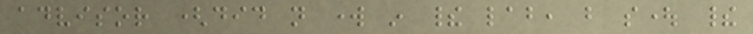advisor (did not work in their lab, but sought their
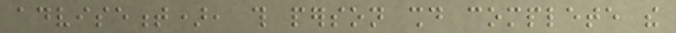advisement), this person should complete the
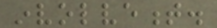involvement.
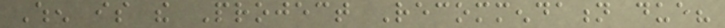When is the Project Recommendation due?
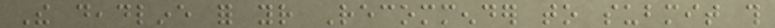The deadline for your Recommender to submit this
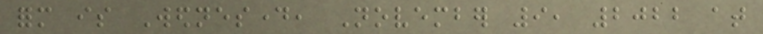form is Wednesday, November 9, 2022 at
